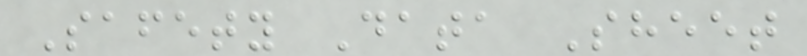Safety Data Sheet
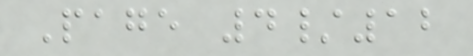Page 4/12
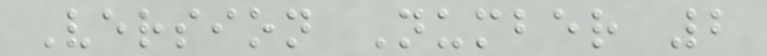Version Number 2
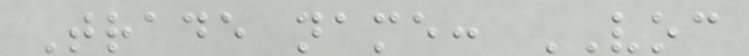Trade name: VOC
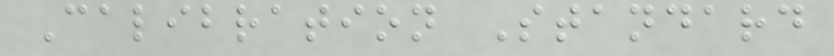Calibration Standard
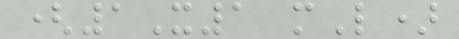(1X1 mL)
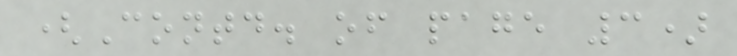(Contd. of page 3)
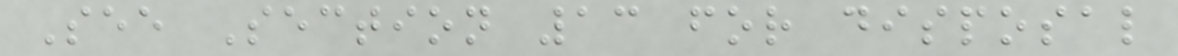See Section 13 for disposal
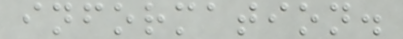information.
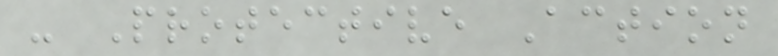- Protective Action
